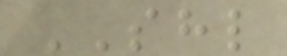SHL
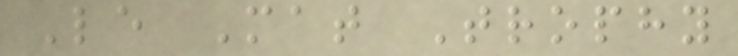Le Mat Trophy
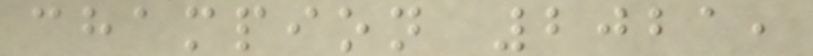champion 2021,
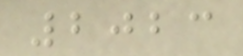2023
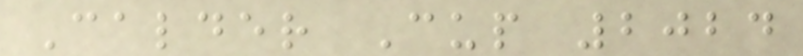Calder Cup 2024
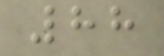88
